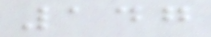147
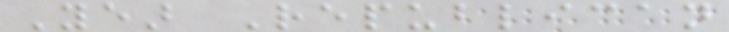Year Republican
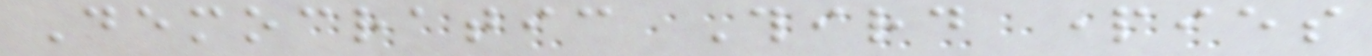Democratic Third parties
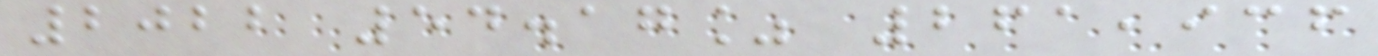2022 54.17% 261,936
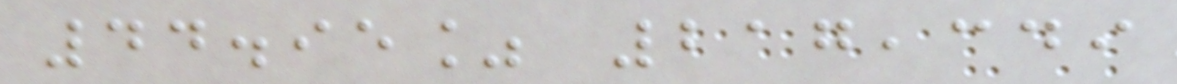44.95% 217,349
